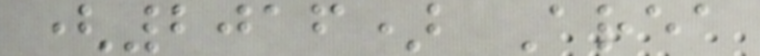(2016) Area
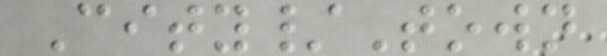City/Town
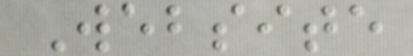Website
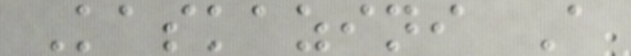Kaskazini A
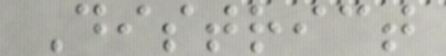District
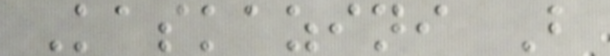Kaskazini B
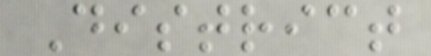District
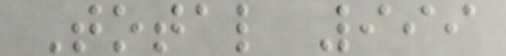Total 999
